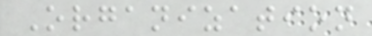Organization
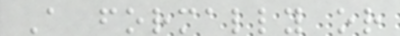A formally or
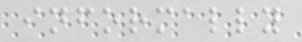informally
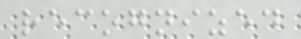recognized
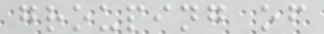grouping of
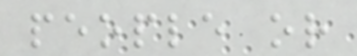people or
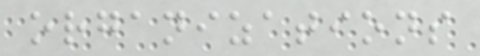organizations
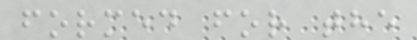formed for the
